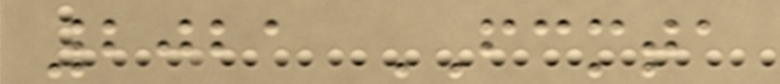2021 FCMTA
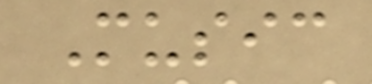Music
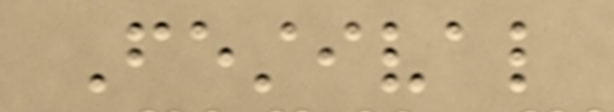Festival
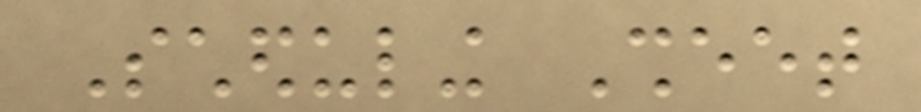Scheduling Sheet
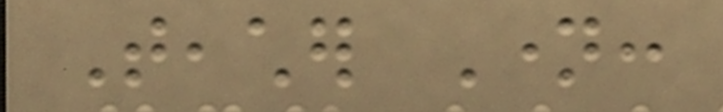Teacher Name:
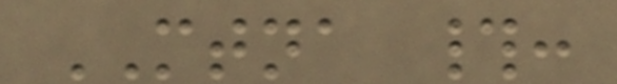MTNA #:
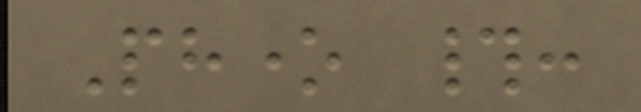Phone #:
